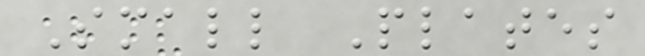Small Plates
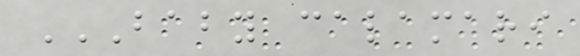BABY CALAMARI
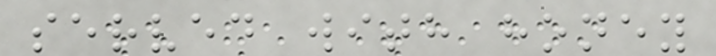served with honey
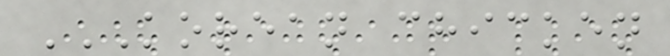KOREAN CHICKEN
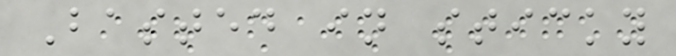Basted in sticky
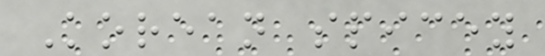Korean spicey
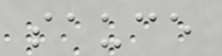sauce
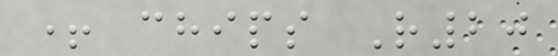+ chips R20
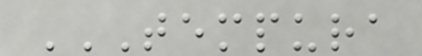TEMPURA
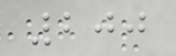200
